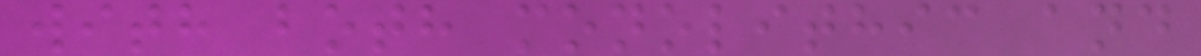with both monolithic and
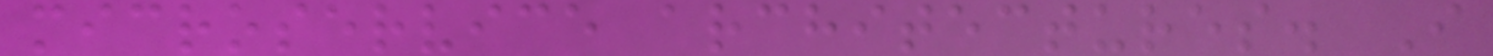microservice architectures. I
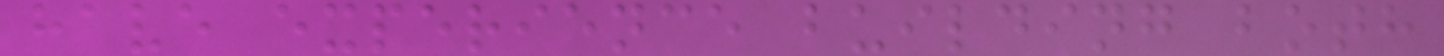have experience building both
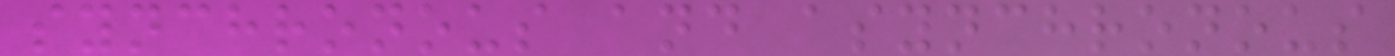synchronous and asynchronous
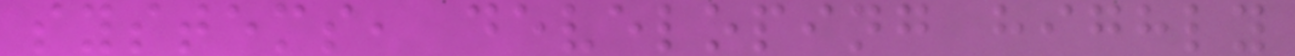systems, developing highly
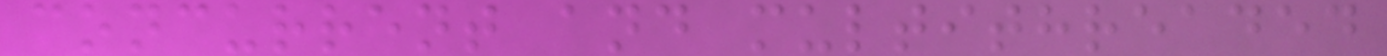concurrent and multithreaded
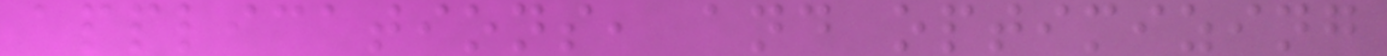applications, and optimizing
